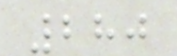280
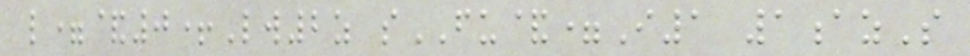l=&0+Lw2z sFU&=I1 1azS
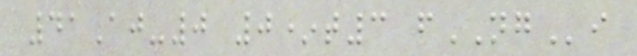41Aj-0 0*t3 fNGi
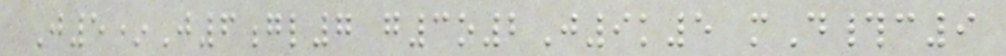J5*J6gl7 g3o2J9k5 mD#c9
